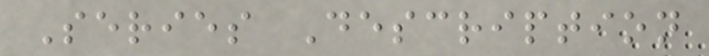Series Description
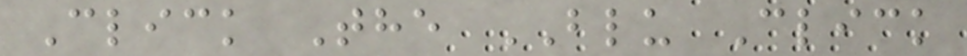Click The BLU Click
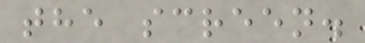the screen.
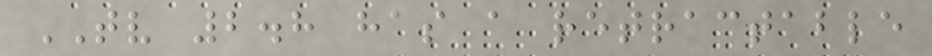TV 2.8 has a retractable
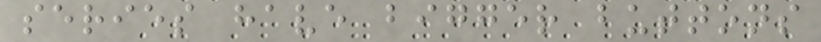series have bigger buttons
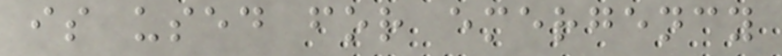is used for emergency
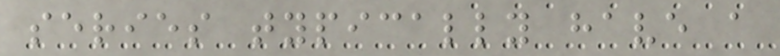series typically have a
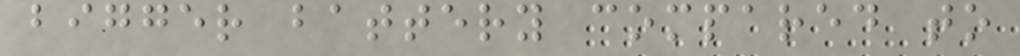bigger battery compared to
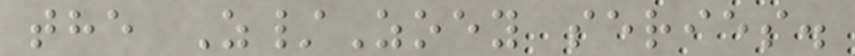the Z/Zoey series.
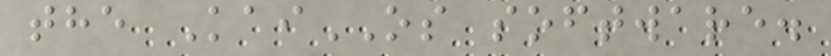the KaiOS software.
